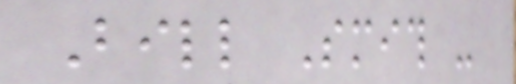Bill Smith -
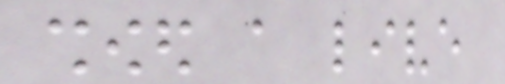showed a live
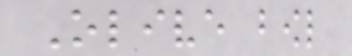Olive bowl
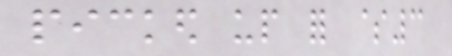picked up for $3
